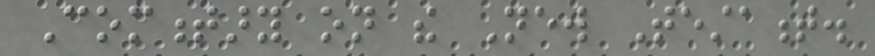Commentary on the New Testament.
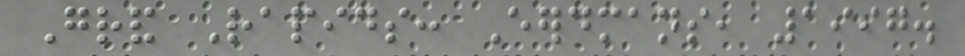Grand Rapids: Eerdmans, 1997.
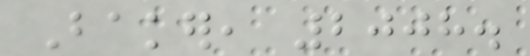Baker, 2008.
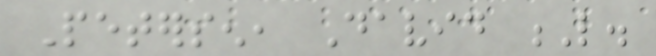Petersen, David L.
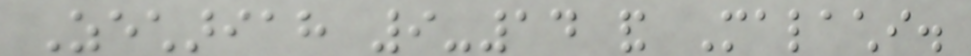Zechariah 9-14 and Malachi.
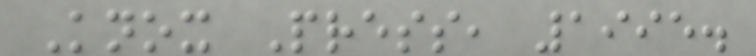Knox Press, 1995.
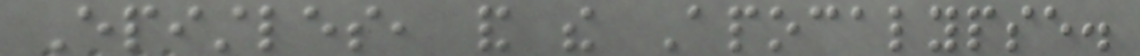Epistles, and the Apocalypse.
